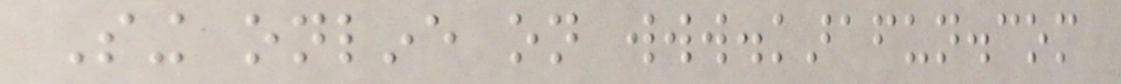Sing online on www.karafun.com
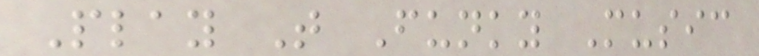Play That Funky Music
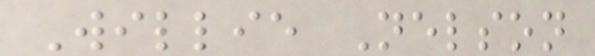Willie Nelson
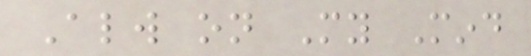Always on My Mind
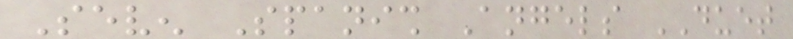Seven Spanish Angels DUET
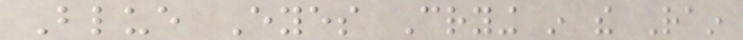Blue Eyes Crying in the Rain
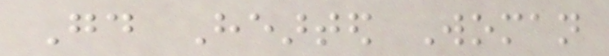Good Hearted Woman
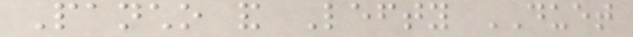Pancho and Lefty DUET
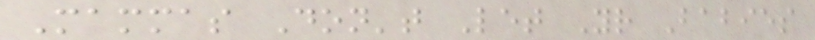Mammas Don't Let Your Babies
